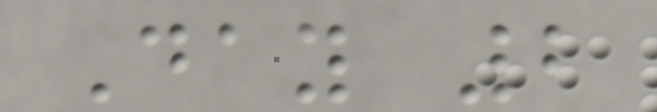Day 2
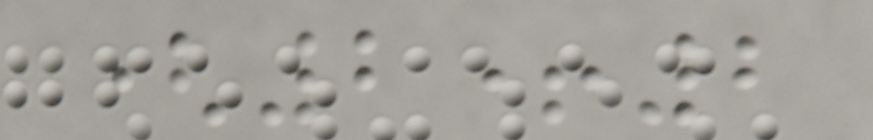(2+2
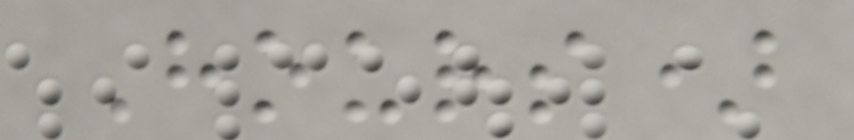Hours)
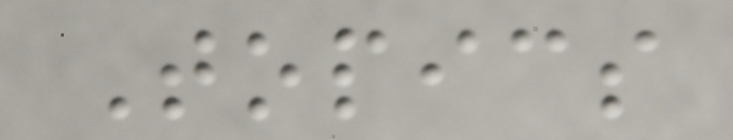Topics
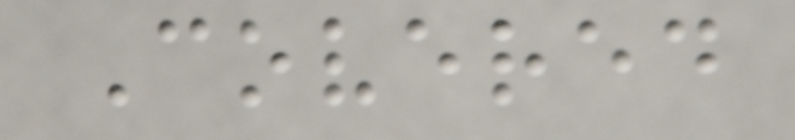Covered
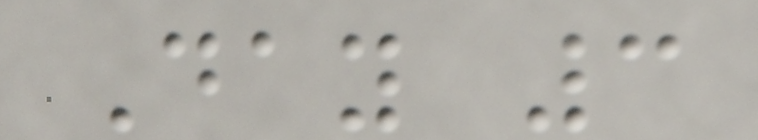Day 3
